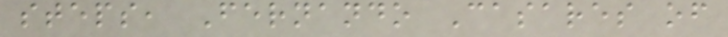steps, Fernando Casares of
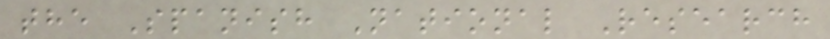the Spanish National Research
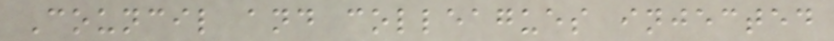Council and colleagues injected
